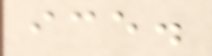ice.
